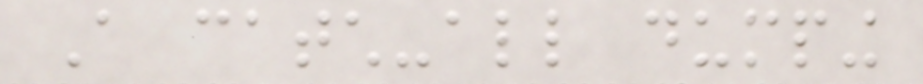A catch-all dumping
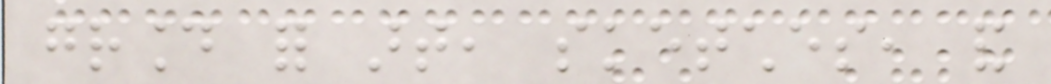ground for art, sketches, and
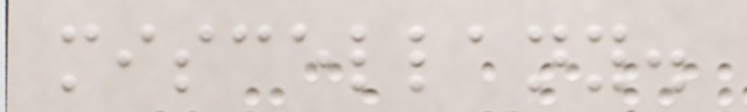miscellany.
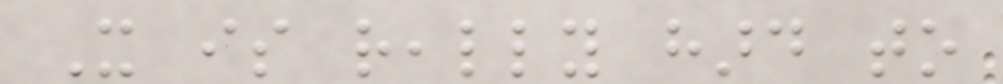It is really hard to
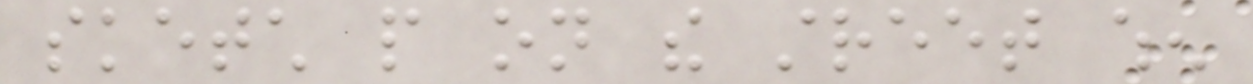sketch people on the street when
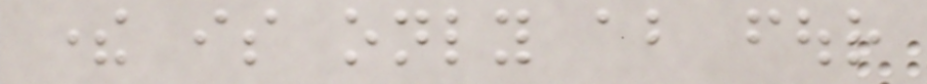there is only about four
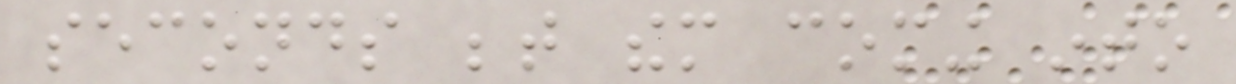seconds between them coming into
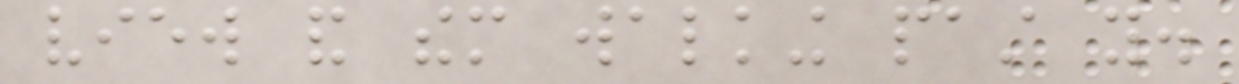view and them walking past you.
